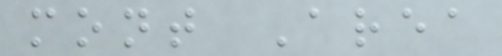mont Area
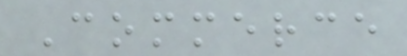Commerce
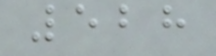528
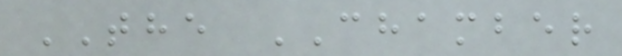THE CHAMBER
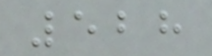528
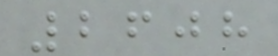2608
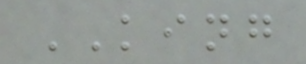KING
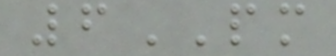6PM
